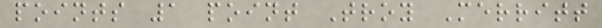points 1 point Troy Merritt
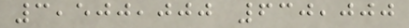3,500,000 630,000
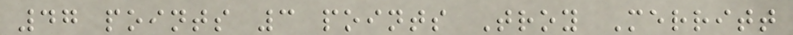47 points 3 points Troy Merritt
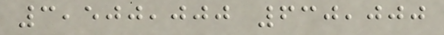3,500,000 630,000
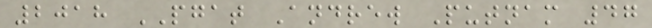2018 PGAT Andrew Putnam 47
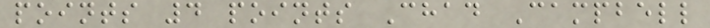points 4 points Chad Campbell
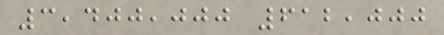3,400,000 612,000
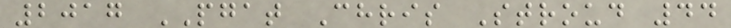2017 PGAT Chris Stroud 44
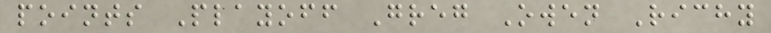points Playoff Greg Owen Richy
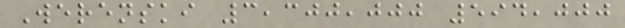Werenski 3,300,000 594,000
